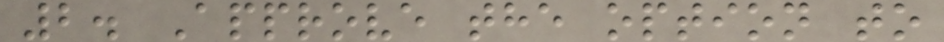2. Approve the option to
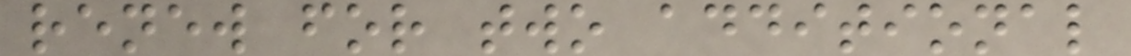renew for two additional
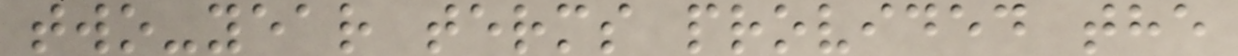two-year terms provided the
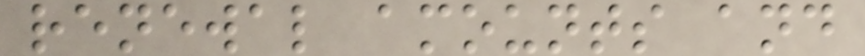renewal amounts and
